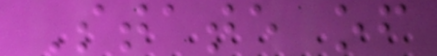State of
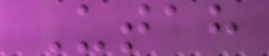Utah
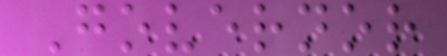Governor
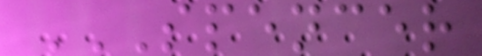SPENCER
